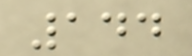144
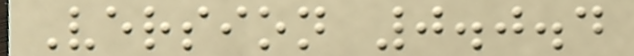Version 0.0.4
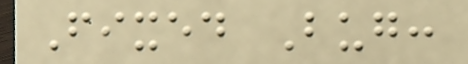Fixed Bug:
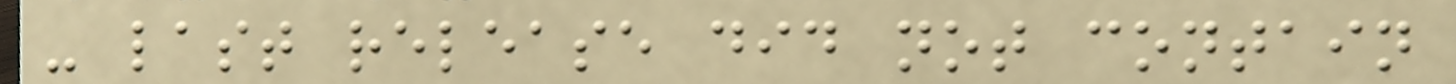- last release did not contain
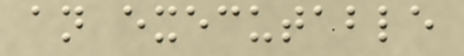an executable
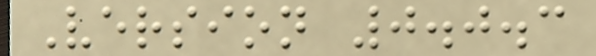Version 0.0.3
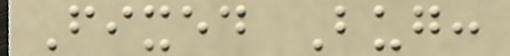Fixed Bug:
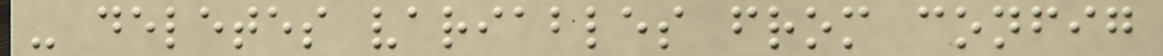- deletes variables from config
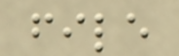file
